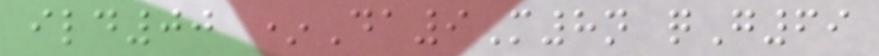ild00 *Da9M8n qG69
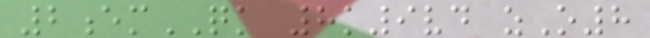2emQK 8k9vd zO8
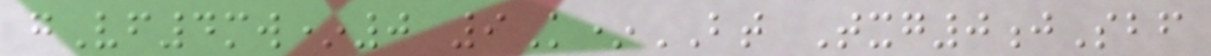gVf4mw*0 9K*BT Txg0jSbf
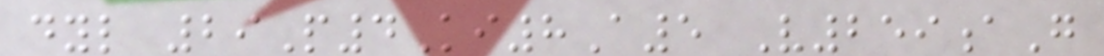dyl 29P4Ki8A5 V259aG
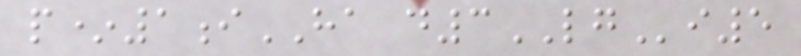p*1iHA d3LGi5
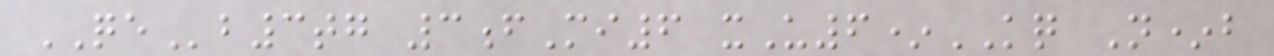QEb3tg 3fMi6 xU6*KQ N*b
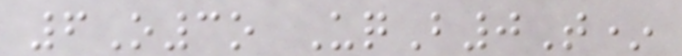6O3o UqB0T*
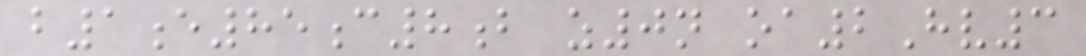b1e85c8b z0n oa2Hv3
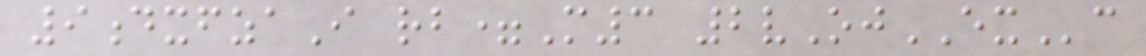9dxfzaI rb=M3 2vOjEXc
